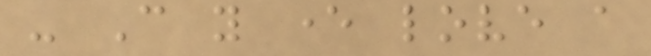- Can you ever love a
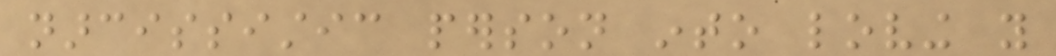narcissistic person into loving you
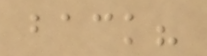back?
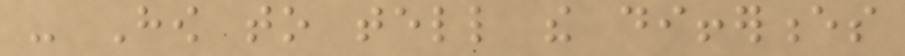- How to tell the differences
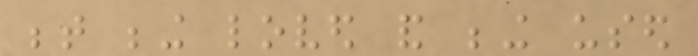between being loved and being used
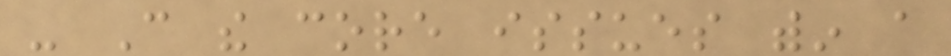- Can the core issues within a
